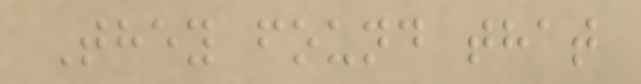They found that
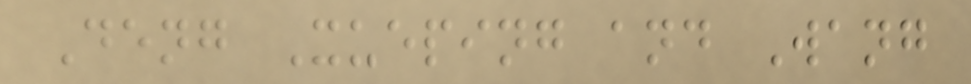Deng Xueping and Wang
